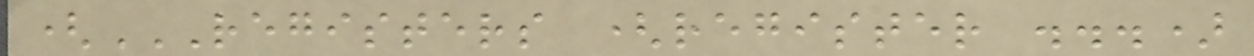(REGISTERS (REGISTER ...)
